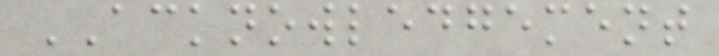ACKNOWLEDGEMENT
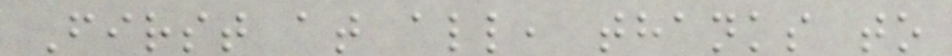First at all, thanks to
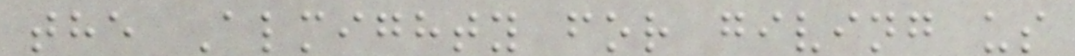the Almighty for giving us
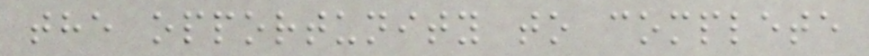the opportunity to complete
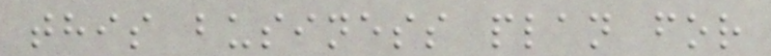this business plan for
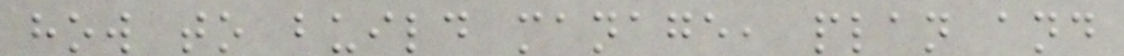how to build manage, plan and
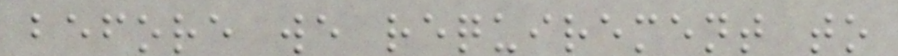before we requirement to
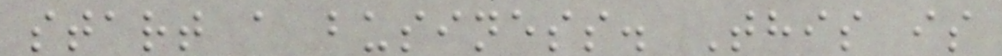start a business. This is
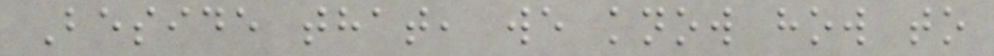Beside that, we know how to
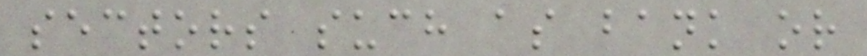sectors such as bank or
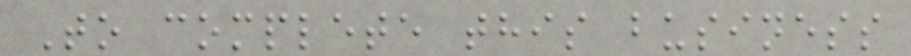To complete this business
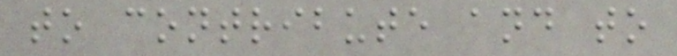to contribute and to
